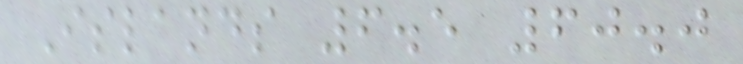Islands 6.5 60.0
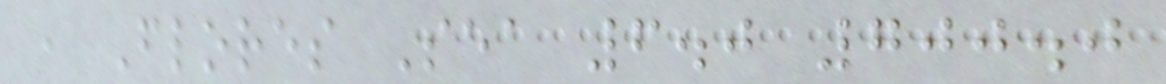, Flores Sea 6.0 700.0
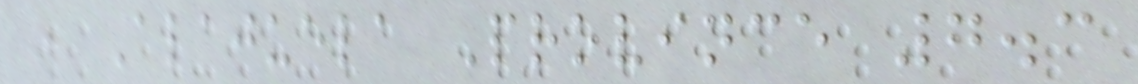, Alajuela Province 7.3
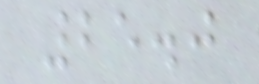25.0
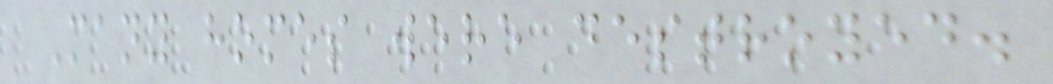Many homes were destroyed.
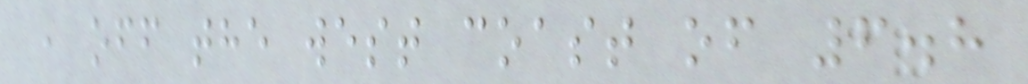, off the west coast of 6.8
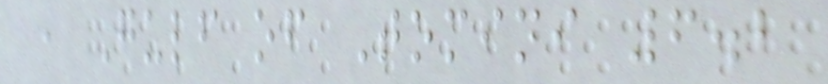, Gulf of Tomini 6.2
